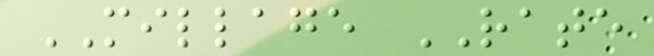MILLAGE RATE
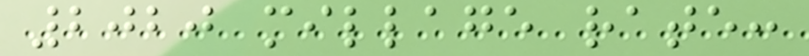2020 millage rate:
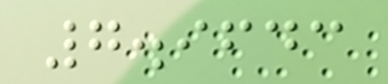7.9643
